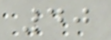40
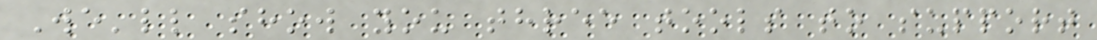We'll show you three tools to support
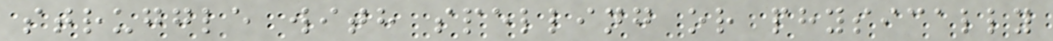struggle with spelling or physically
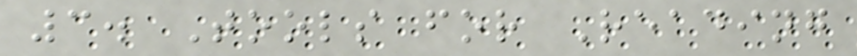3. Tools for Reading
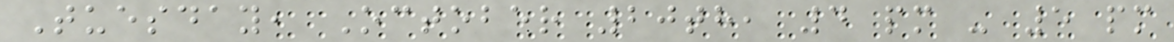Tuesday, October 20th, 4 pm - 5 pm
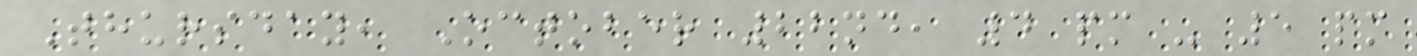Thursday, October 22nd, 4 pm - 5 pm
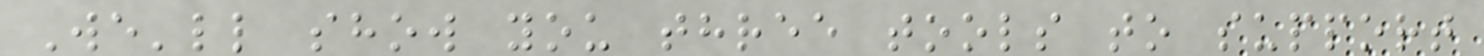We'll show you three tools to support
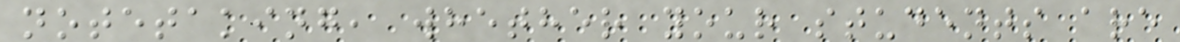notetaking, whether your students are
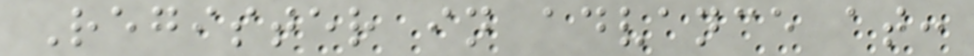Register in advance at:
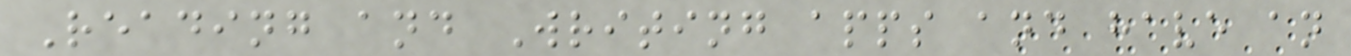Reading and Writing apps and have an
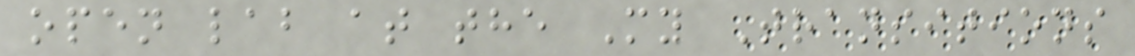open lab at the My Transitions
